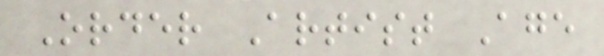Order Artist Age
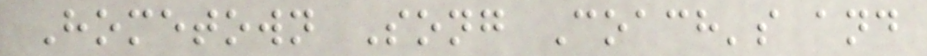Hometown Song Coach's and
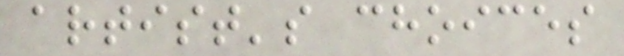artist's choices
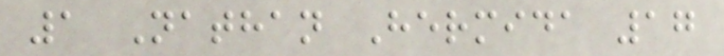1 Nathan Hermida 17
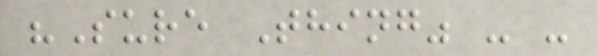"Sure Thing" - -
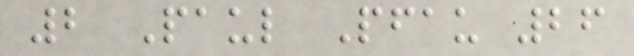2 Paul Pfau 26
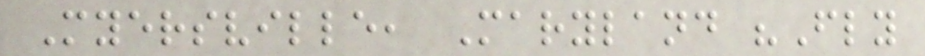Myersville, Maryland "Fly
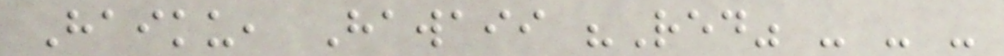Haiku, Hawaii "Red" - - -
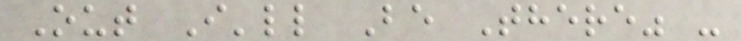Out I'll Be There" -
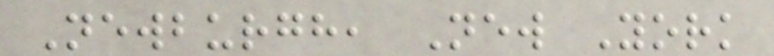Newburgh, New York
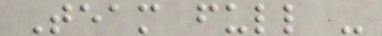Team full -
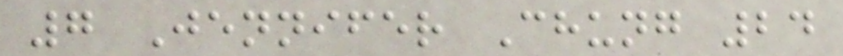7 Jennifer Chung 24
